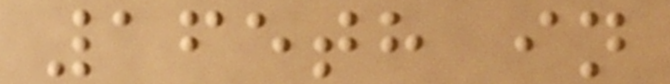165th in
